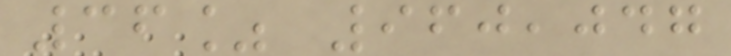36% 960,047
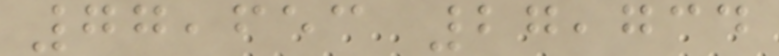77,653 27,734
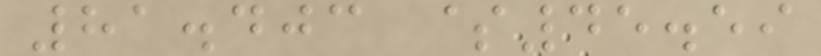81.403 $45.59
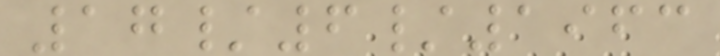17/6/1963
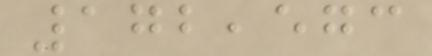172,573
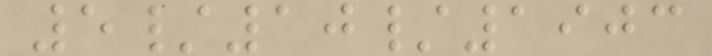5/10/1903
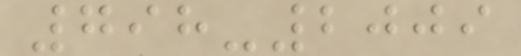798-2009
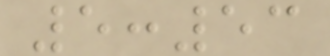5:53
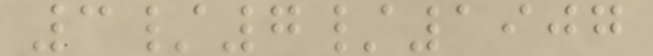3/7/1907
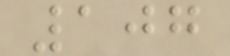107
